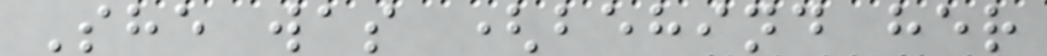She was (behind her
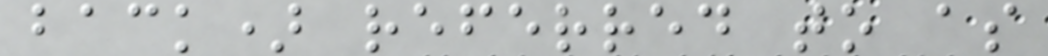back) referred to as
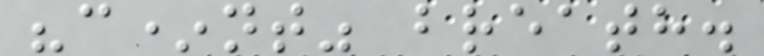"c*nt" breath.
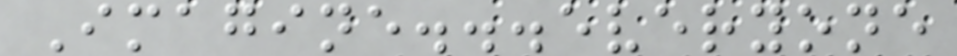Imagine...everyone
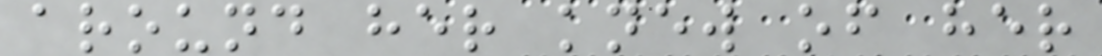around her knew of her
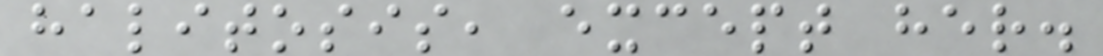halitosis, except her.
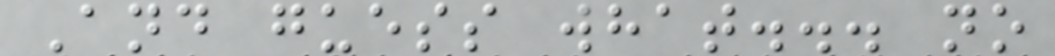And guess what... no
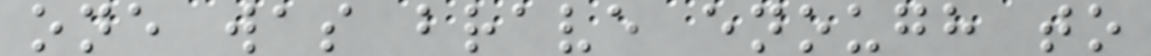one was brave enough to
